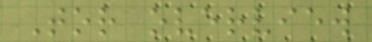Tor overview
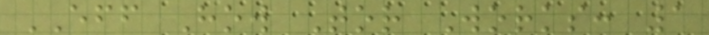EFF How Tor Works: 1
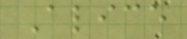Alice
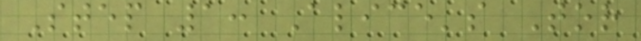Step 1: Alice's Tor
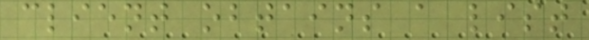client obtains a list
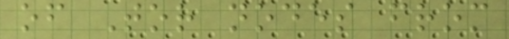of Tor nodes from
